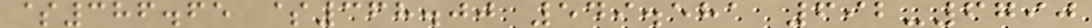$386.65 $368.00 549.581 692-6790
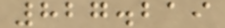827.219
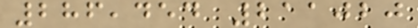286,454 211020
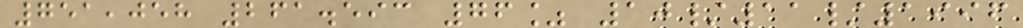751,058 261.593 76% 10/11/1996
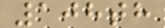108th
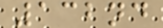132nd
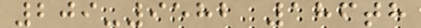209-9582 186th
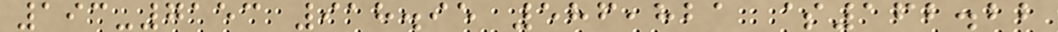193-7153 918.95 586,821 $162.22
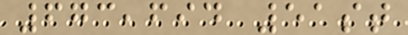673,694 51st
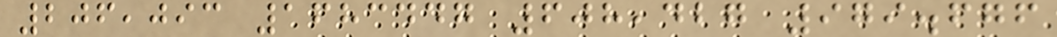206,093 1683447 608,427 979.676
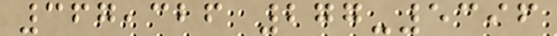367,326 277-5396
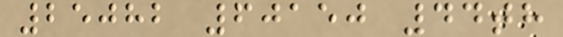25082 60150 44th
